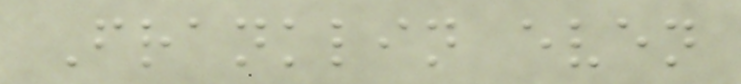Franklin even
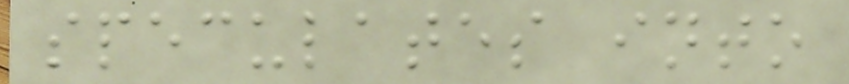speculates into
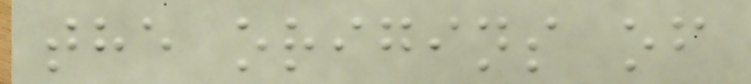the origins of
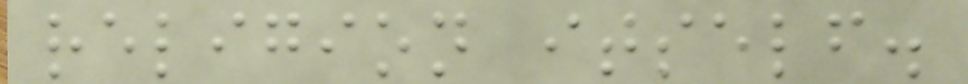religion itself.
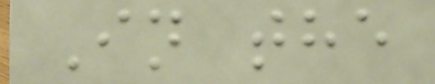In the
